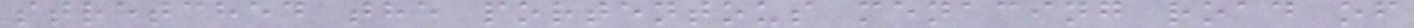stretched the portentous menacing road of
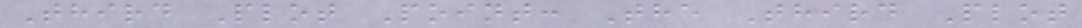Third Plot Point: The Third Plot
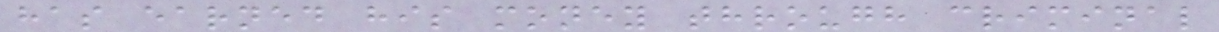has earned his money through criminal
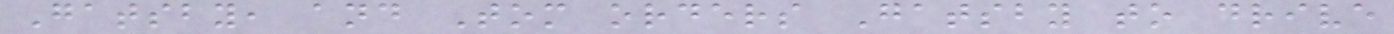Gatsby, and Tom orders Gatsby to drive
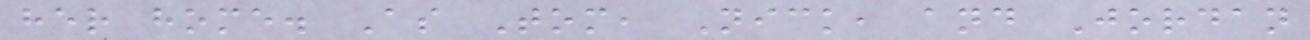her home. As Tom, Nick, and Jordan
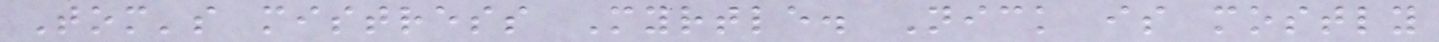Tom's mistress Myrtle. Nick is mostly
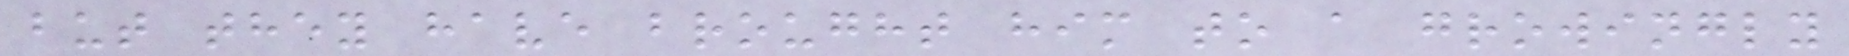but they have brought him to a growingly
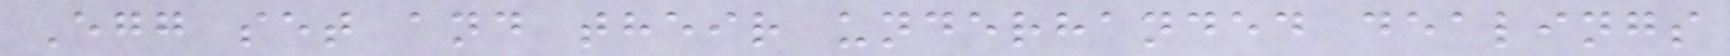Egg set and their underhanded dealings
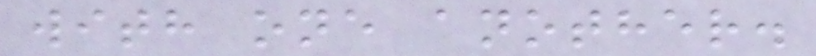with one another.
